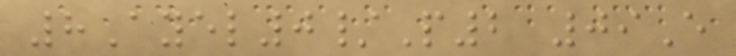8Ayel0/P2 09E
